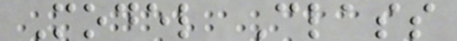Model Class
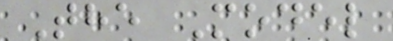The Model
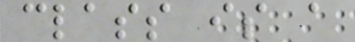class is a
